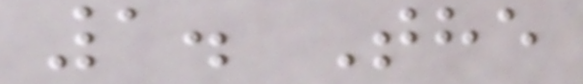1. The
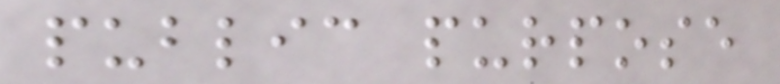public purpose
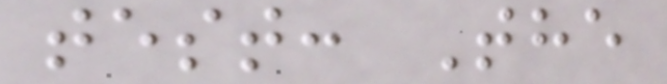test: The
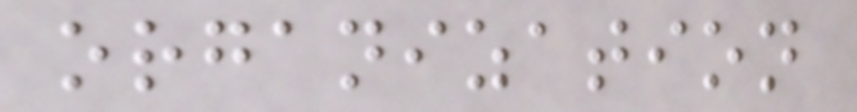organization
